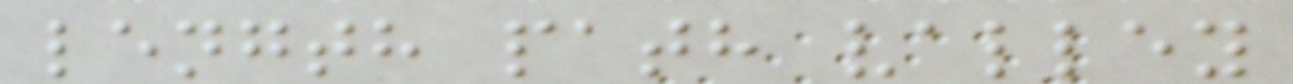length path valley
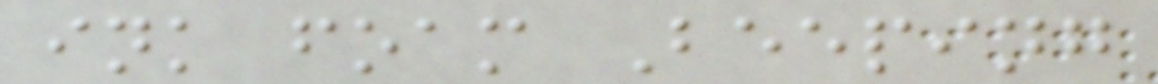ink foam Beeping
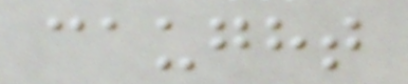caught
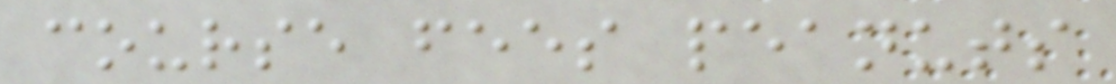course fees peanuts
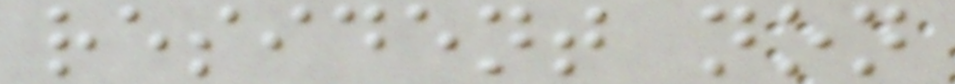resident non
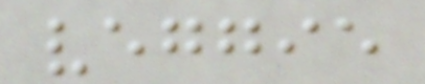veggie
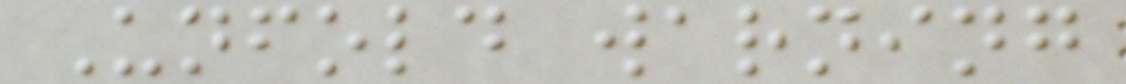Unfold warning
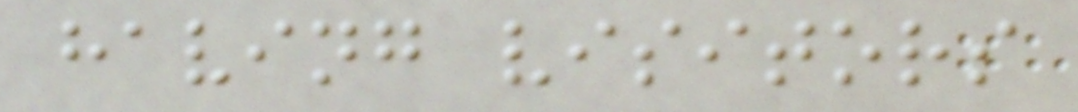having visitors
